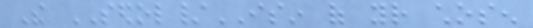The SEDOL/ISIN of your chosen
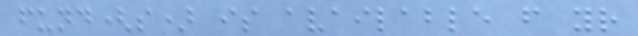fund(s) is available from your
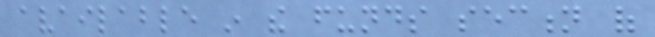available in the funds section of
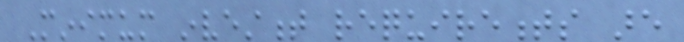Minimum investment requirements are
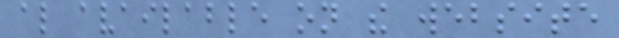also available on the website
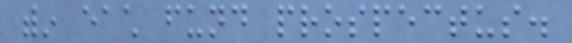within each fund prospectus.
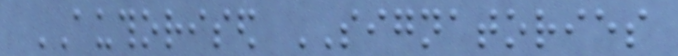AUTHORISED SIGNATORIES
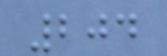204
